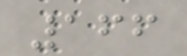166
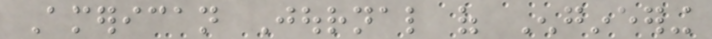American Journal of Engineering
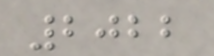2022
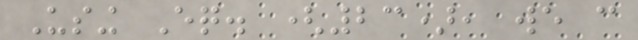Using Eq. (23), we can
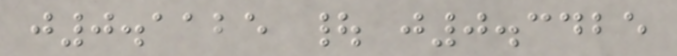j0.1125 | j0.3425
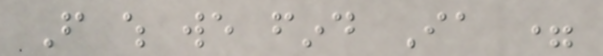From which we find Ia =
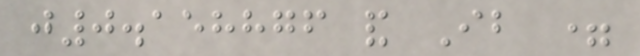j0.158876 and Ib =
